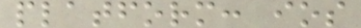platform: ios
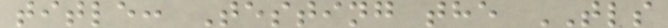title: Testing the TLS
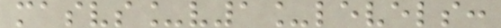masvs_v1_levels:
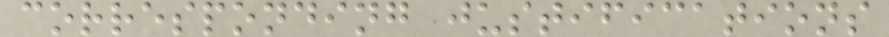corresponding justifications
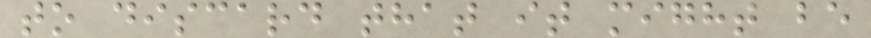to discard that it might be
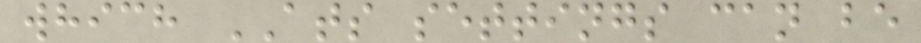which ATS settings can be
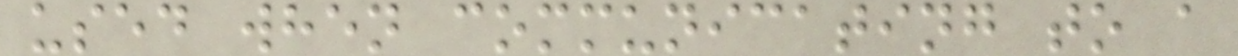used when communicating to a
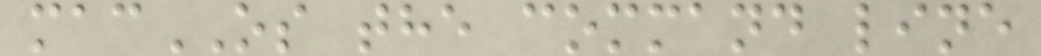macOS the command line
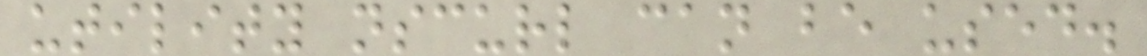utility nscurl can be used.
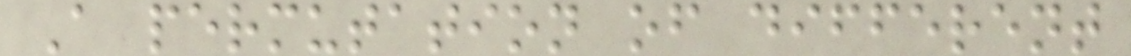A permutation of different
